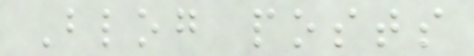Blog posts
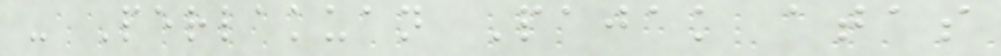- Perlakuan Pajak atas
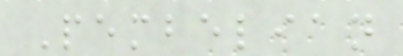Pembelian
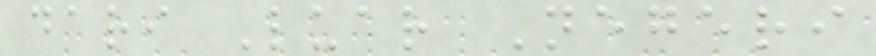dari Luar Negeri
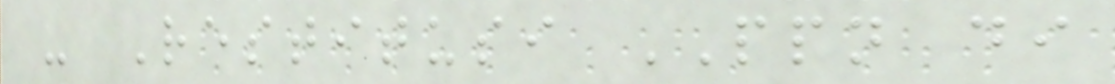- Restitusi PPN di
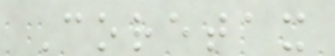Coretax
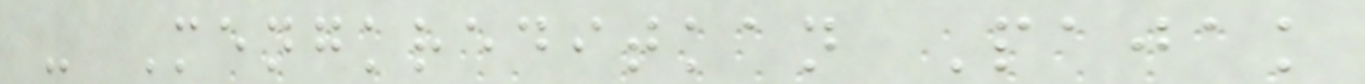- Mengkreditkan Pajak
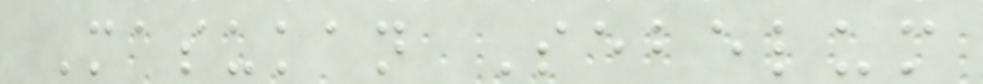Masukan Sebelum
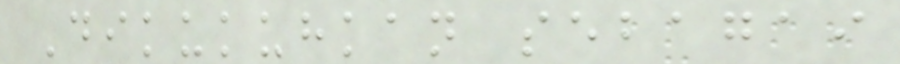Dikukuhkan sebagai
